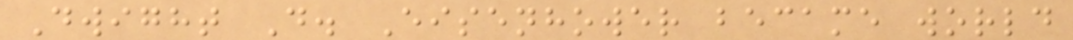Dwight D. Eisenhower became world
